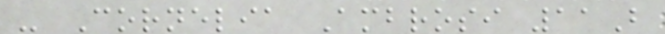- Cornelia Ambrosi 11B
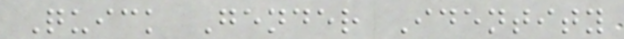Quick Gender Identity
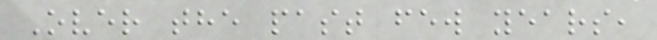Over the past few years,
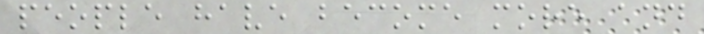people have become more and
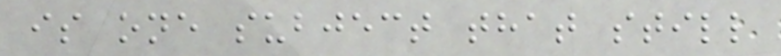is one subject that still
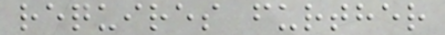requires further
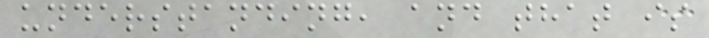understanding, and that is
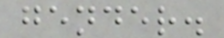gender.
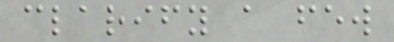clarify a few
